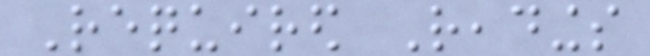Required Readings
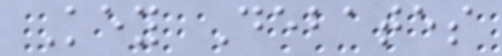Key Debates
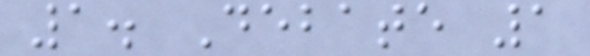1. Debate 1
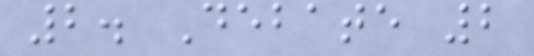2. Debate 2
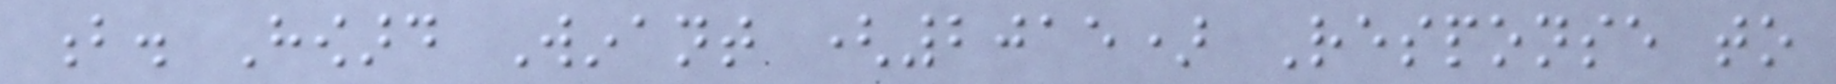b. Howard Winant (2015) Response to
